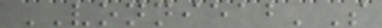VONNIEAB'S
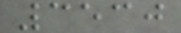3530
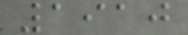1910
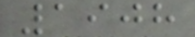1908
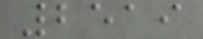2519
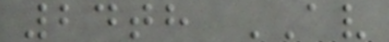24th AV
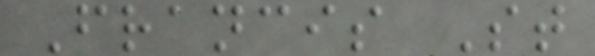Francis St
